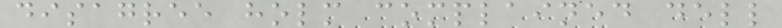disagree holm complained dell
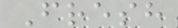Fresh
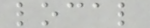local
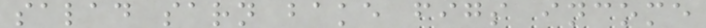salad sarn bake figs income
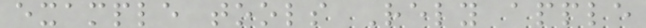example tools Rely apple
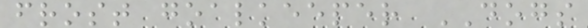frost goalkeeper DOGS
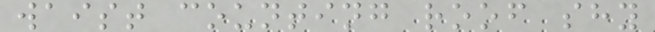waist counting roof shy
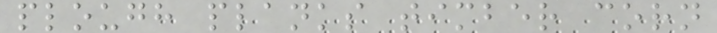plough planks timber corn
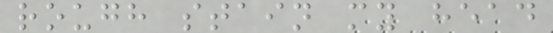rough stain my head
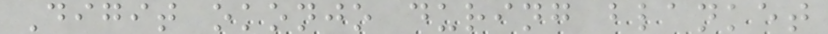Digit okonjo during blanket
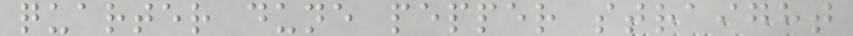quarter dune pepper straight
